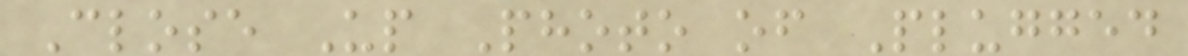Close Up Photo of Plugged
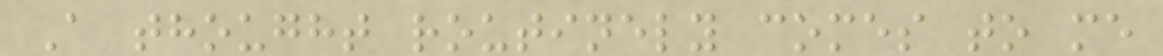A thought routinely comes to me
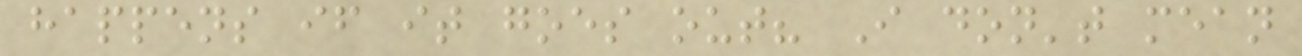happens if it goes out? I don't mean
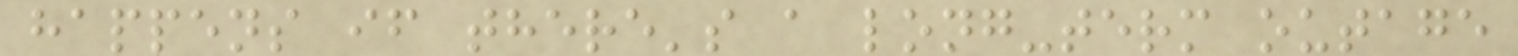happens if there's a long-term outage
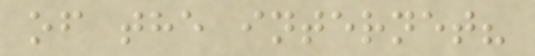of the internet?
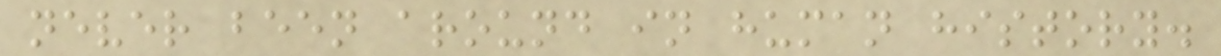never been around in human history.
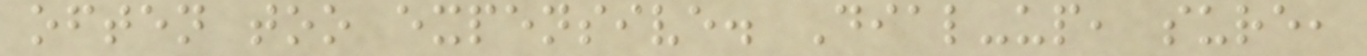often too expensive. Dial-up, sure,
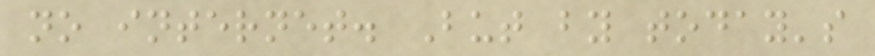no internet. But by today's
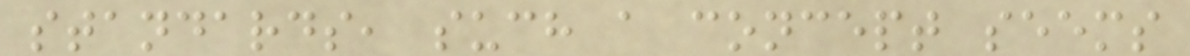standards, such a concept seems
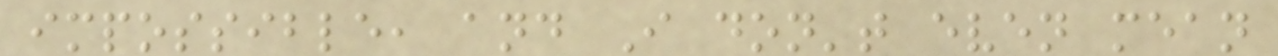impossible, and I don't even mean
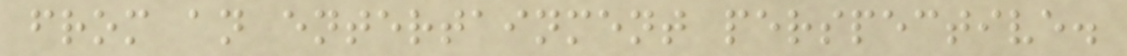from an entertainment perspective.
